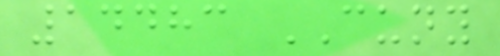14483 CUNY
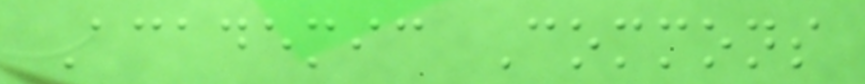Academic Commons
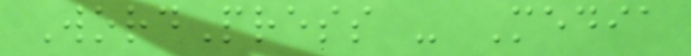WordPress - Media
